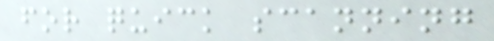for quick scanning
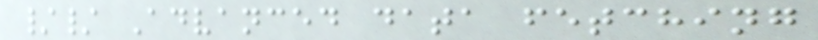// Advanced data fetching
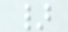}
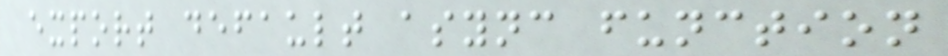export default async function
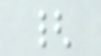{
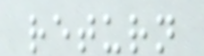return
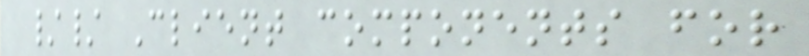// Client components for
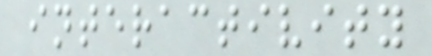interactivity
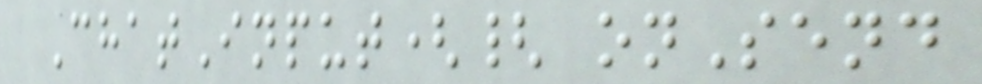ChatInput({ onSend
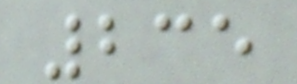235
